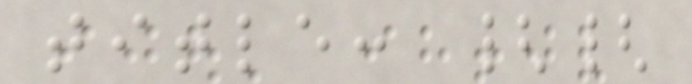title: {{
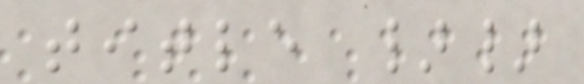title }}
